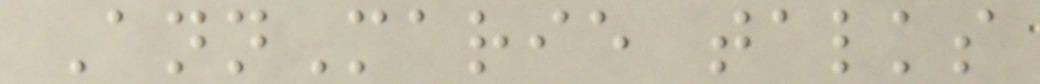AnnMarie talks
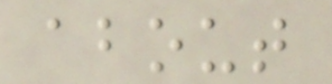about
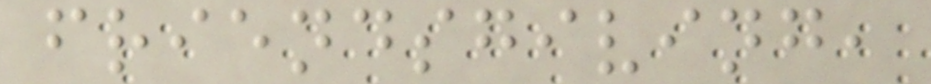friendsgiving,
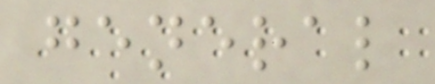general
